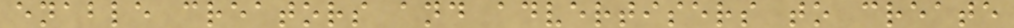enable creators and advertisers to create
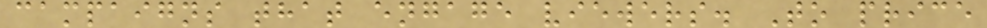campaigns that engage viewers. To price
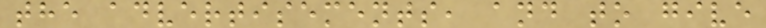the advertisements, and to give
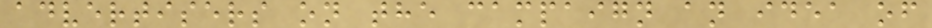advertisers on the campaign an idea of
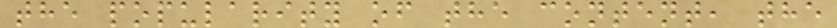the popularity of the content, the
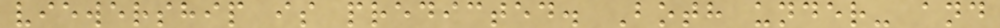viewership is predicted. Both under- and
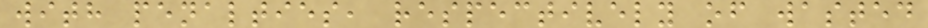with penalties, respectively of wasted
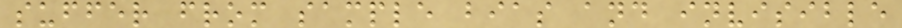suffer from sample bias and invisible
